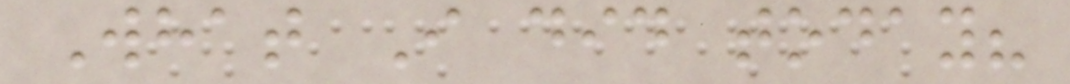What I did today?
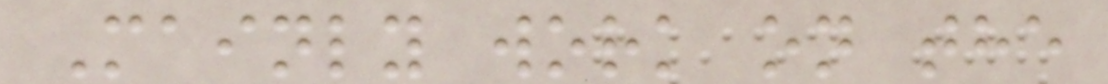Mainly work on the
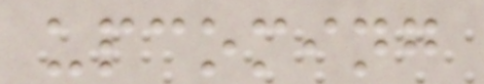upcoming
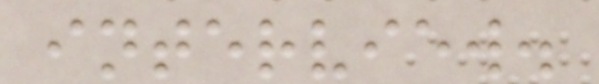interview.
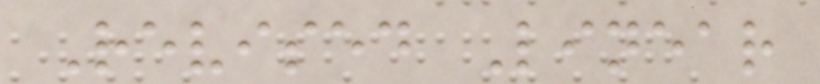Revised Linear
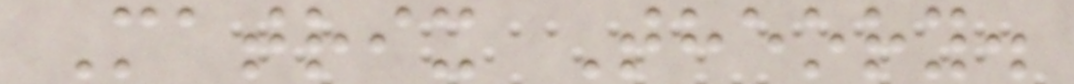Matrix Theory.
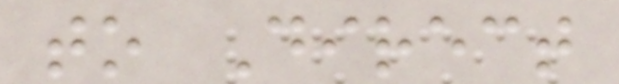to Direct
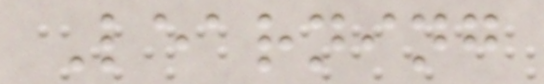Learning
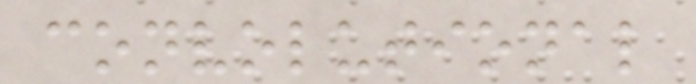convolutional
